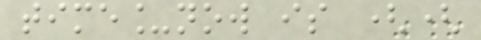time_now is ((
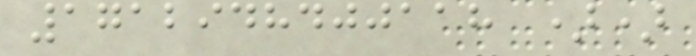1712948400118 ))
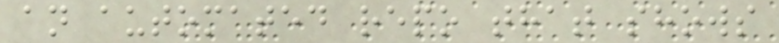an automated repo that shows
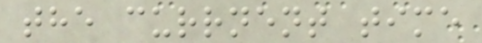the currnent time
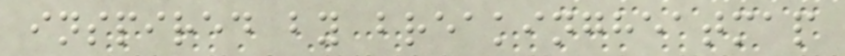inspired by breakingheatmap
